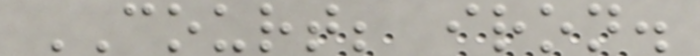COURT; iron.
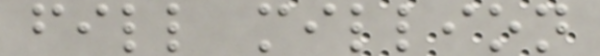fill million
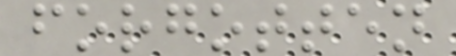forgotten
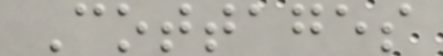Cottages
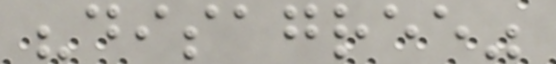"disagree"
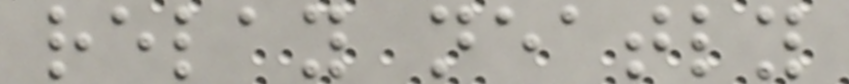relay neatly
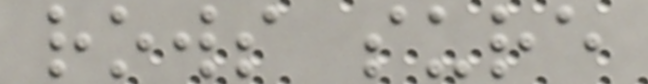rows sure
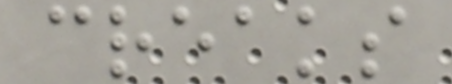creaks
